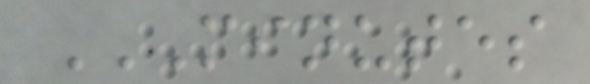MINUTES
